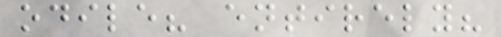odile? entirely?
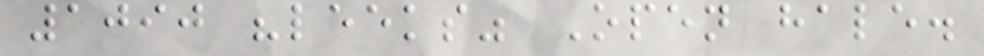1090 "leeks" Open hale.
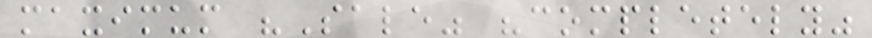maximum "Sale" "completely"
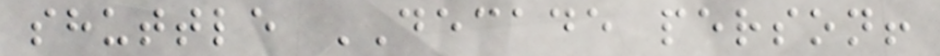shuttle DECADE person!
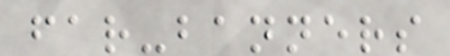far-banners
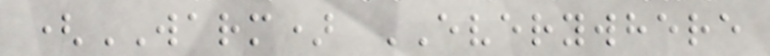(WARM) EVERYWHERE
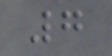7
